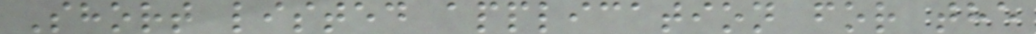Short listed application for the
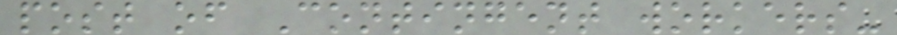post of Contingent workers-
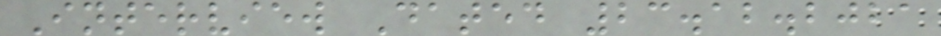Interview Dated 23.12.2021
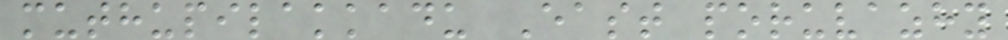muthupilakkadu East poruvazhy
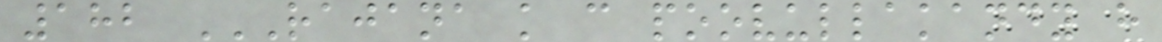182 RAJANA K C POOVULLAKANDY H
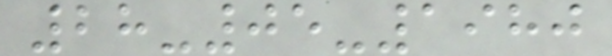28-05-1980
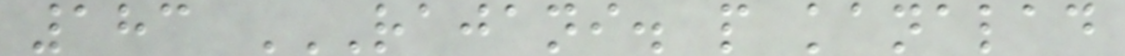183 RAJANI. P KANALAD
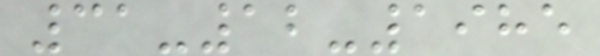31-12-1985
